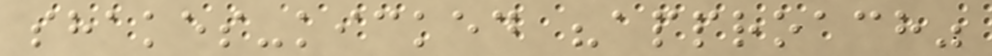shakes-kicked "approach"
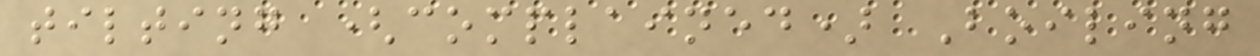tilting (complained) Boiling
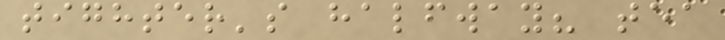tighter's halfway? tea
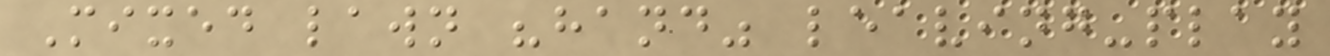Mixed lawn "hand" leaving-play
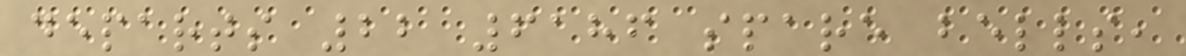departs 22 6186 spare bells,
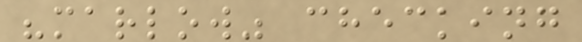"marlow" checking
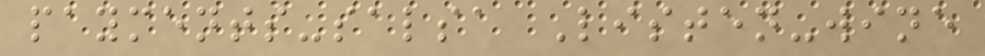payments-salsa Listen-wine
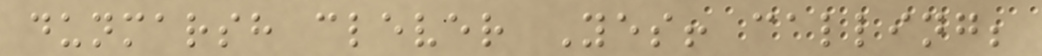dunmarsh clever Yes! calling;
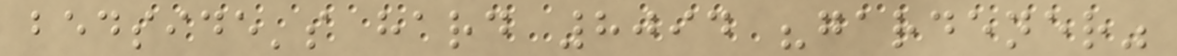bedside's hard 8094 "gardener"
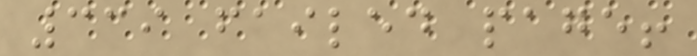339 failed page!
